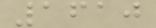1610
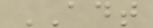ADT
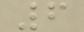6
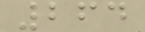264
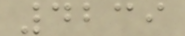4239
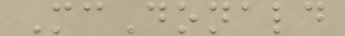McDonald
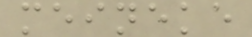meineke
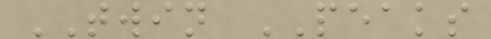TWIN PEAKS
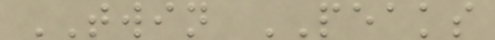TWIN PEAKS
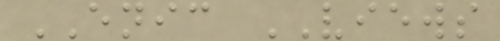ENIC VIEWS
